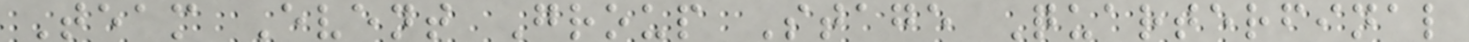Team Event Group Stage Quarterfinal
